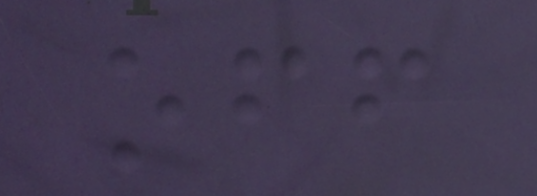off
